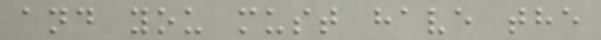and you must have the
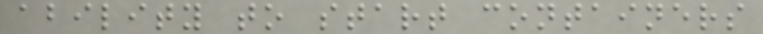ability to start containers
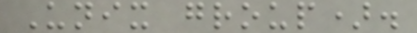Unix group).
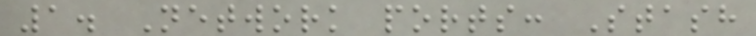1. Network ports: Stash
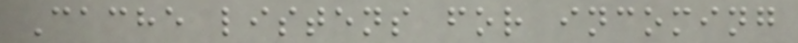Cache listens for incoming
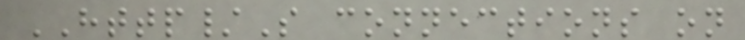HTTP/S connections on
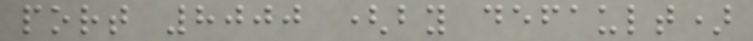port 8000 (by default)
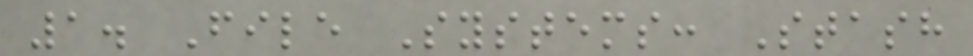1. File Systems: Stash
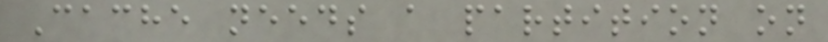Cache needs a partition on
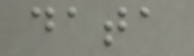data
